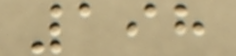198
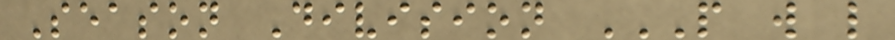Season Division P W L
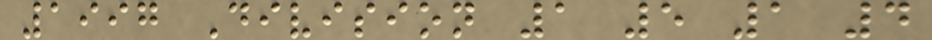1997 Division 1 5 1 4
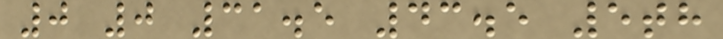0 0 31.5 43.5 5th
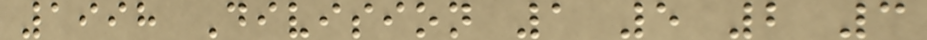1998 Division 1 5 2 3
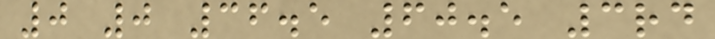0 0 36.5 60.5 3rd
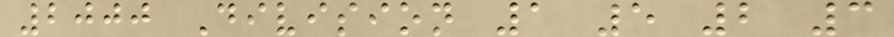2000 Division 1 5 2 3
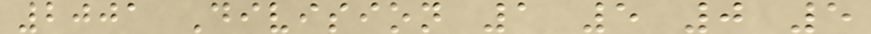2001 Division 1 5 0 5
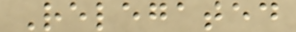Relegated
